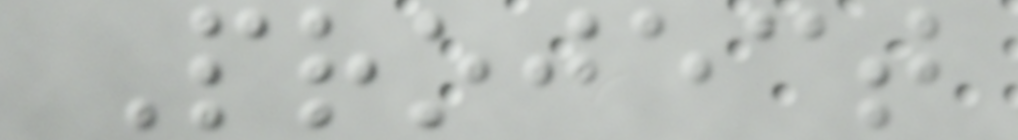Project
